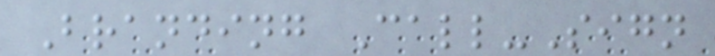Branding Call-Sign
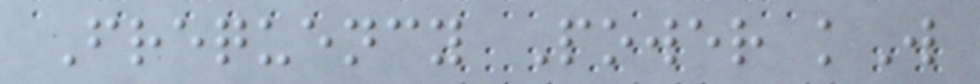Frequency Power kW
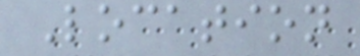Location
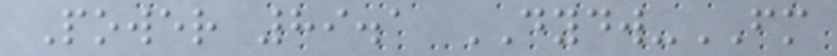Power 89.1 DYDW-FM
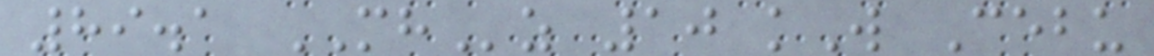89.1 MHz 10 kW Cebu
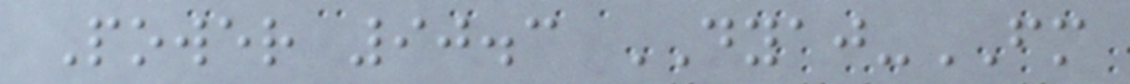Power 90.3 DYAJ-FM
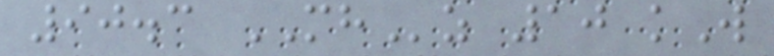90.3 MHz 10 kW
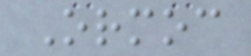Ormoc
